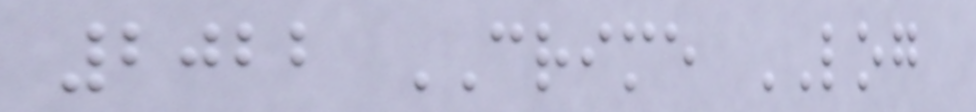2022 CRIME LOG
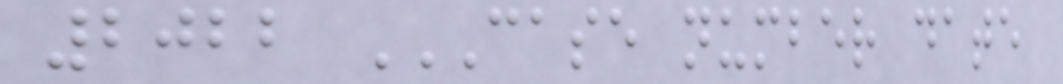2022 CASE NUMBER DATE
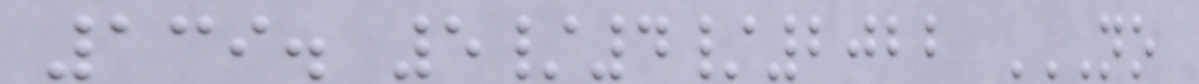139. 5/4/2022 NO
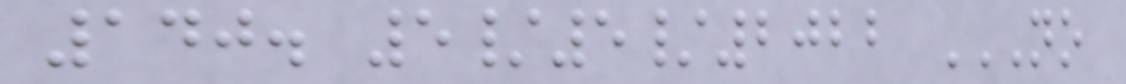140. 5/5/2022 NO
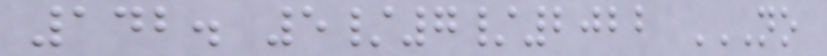142. 5/7/2022 NO
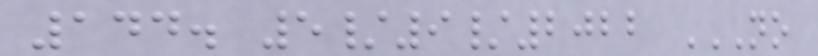144. 5/9/2022 NO
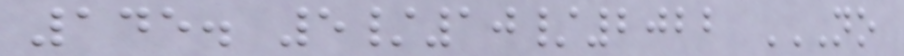145. 5/10/2022 NO
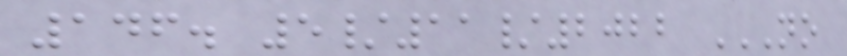146. 5/11/2022 NO
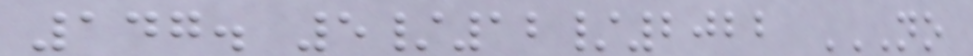147. 5/12/2022 NO
